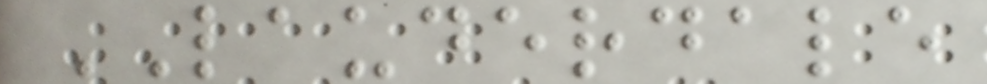LAUDERDALE
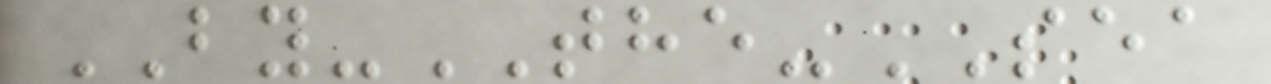BY-THE-SEA
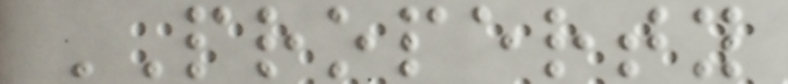PROPERTY
